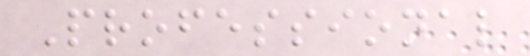Professional
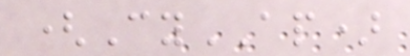(CyAP)
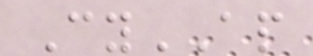CyAP
